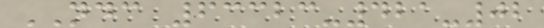NDC 63323-421-02
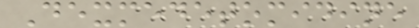Dexmedetomidine
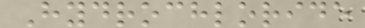Hydrochloride
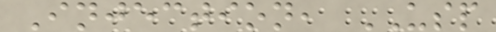Injection, USP
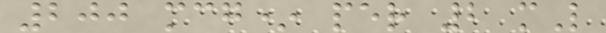200 mcg* per 2 mL
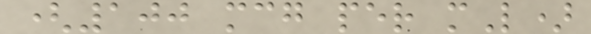(100 mcg per mL)
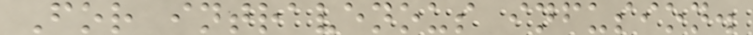For intravenous infusion.
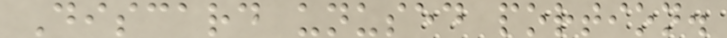Discard unused portion.
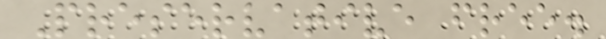Preservative free.
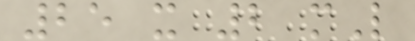25 x 2 mL
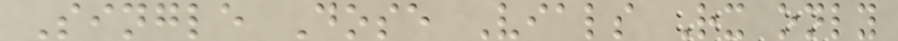Single Dose Vials Rx only
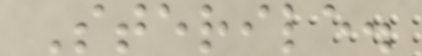Sterile.
